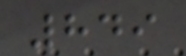849
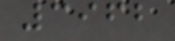3962
